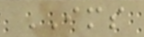IMS
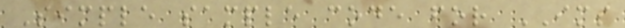Simple sample code for IMS
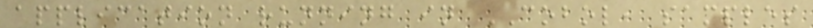application running in COBOL, samples
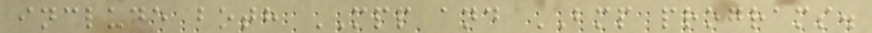include both MPP and BMP programs.
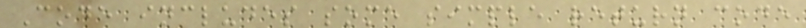Code includes some simple return code
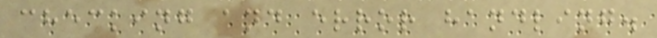checking and error handling.
